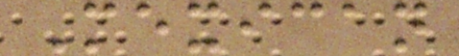Mexican
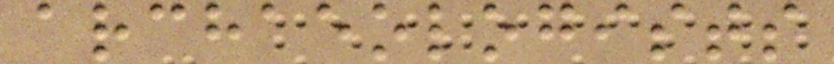archaeologists
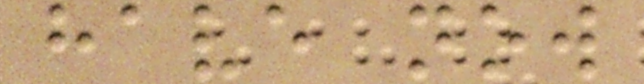have now
